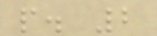p. 2
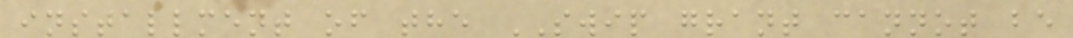installment of the SWIP grant cannot be
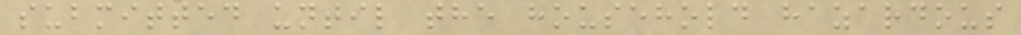submitted until the household hazardous
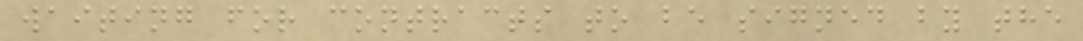waiting for contracts to be signed by the
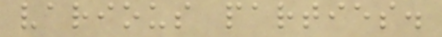various parties.
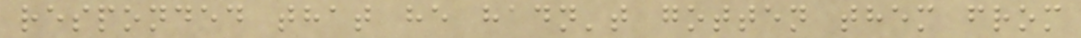responded that he hadn't gotten them from
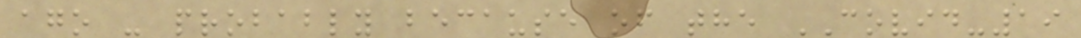ago - probably because of the COVID-19
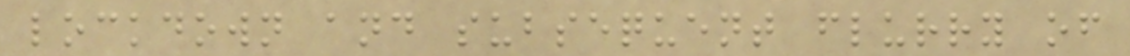lockdown and subsequent flurry of
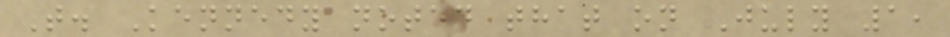T. Kennedy noted that on July 1,
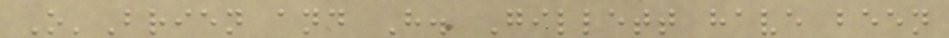O'Brien and H. Gillett have been
